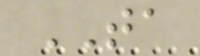TA
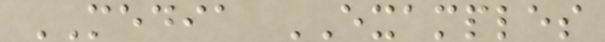MEDIA EXAMPLES
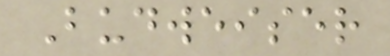Budweiser
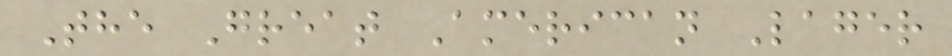The Great American Lager
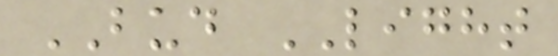BUD LIGHT
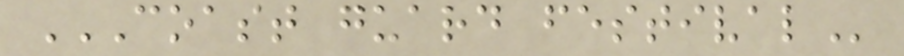COAST GUARD FESTIVAL
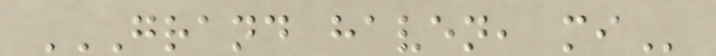GRAND HAVEN, MI
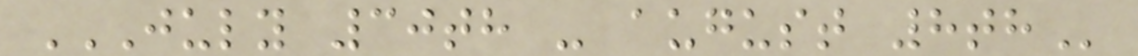JULY 30TH - AUGUST 8TH
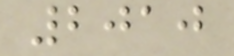2010
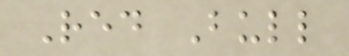Red Bull
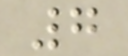7
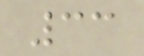33
